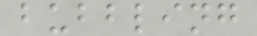bubbling
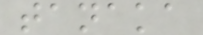tanaka
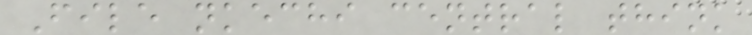File nkechi central think
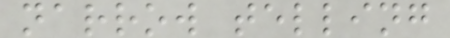narrow telling
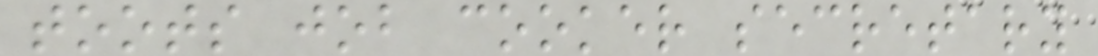toots job cooker secretary
